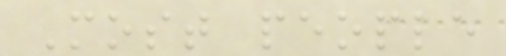Most people
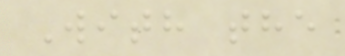With the
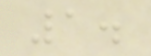1.
